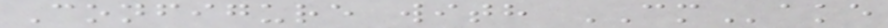Configure with CMake
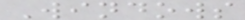Windows
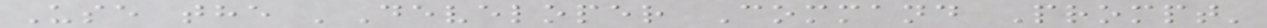Use the 'Developer Command Prompt'
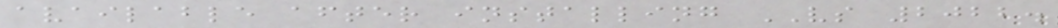available after installing VS 2022.
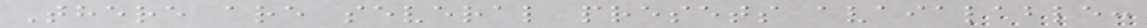There are several presets avaialable:
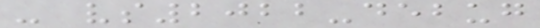- vs2022-debug
